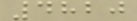4820
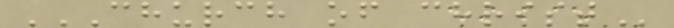CHURCH OF CHRIST
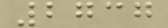2737
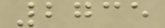2735
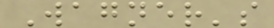Wagner's
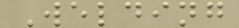Welding
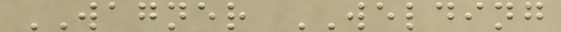WAGNER WELDING
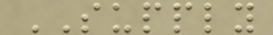SUPPLY
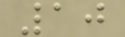10
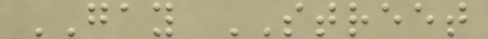GAY STREET
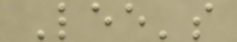Lee's
